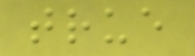true
